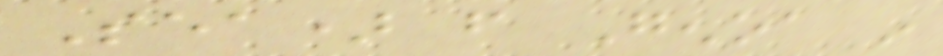Sea) from Genoa in
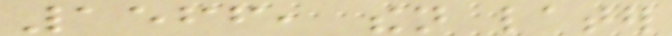1566, then later
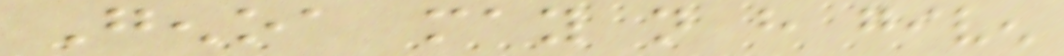Genoa may not have given
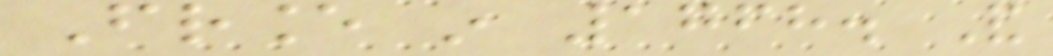France in 1768. And
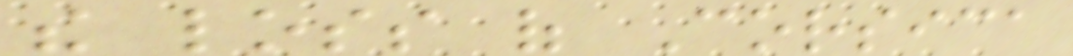the loss of Corsica
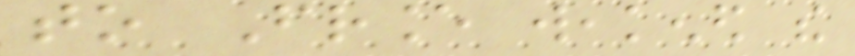to France weakened the
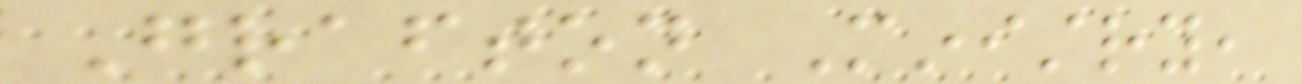Grafton Ministry,
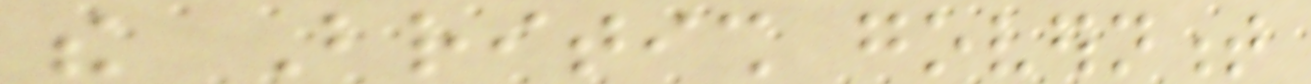the British government
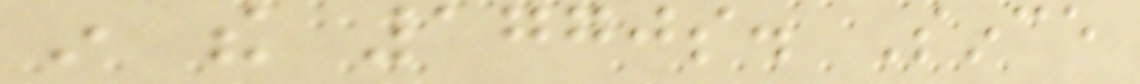in the 1770s. Since
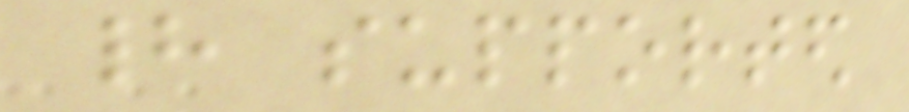had supported
